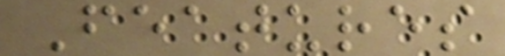Features
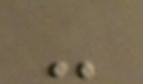-
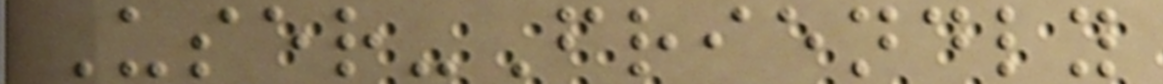User-Friendly
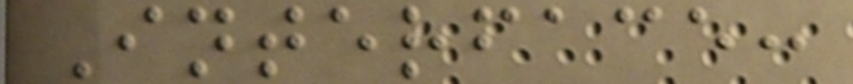Interface:
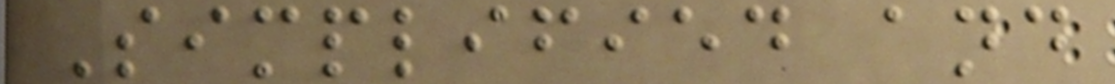Simplified and
